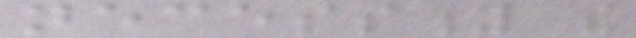necessity the
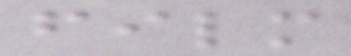film
